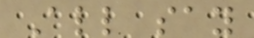All say
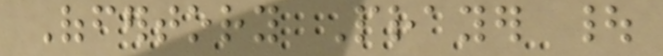Offertory Prayer |
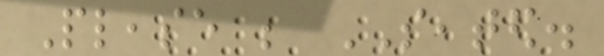Please be SEATED.
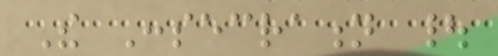The Consecration |
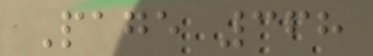Page 368
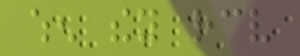when they receive
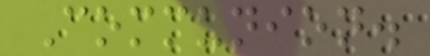Communion.
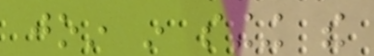join in singing the
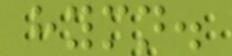hymn.
